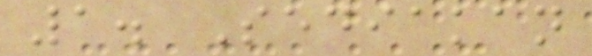1. Sediakan
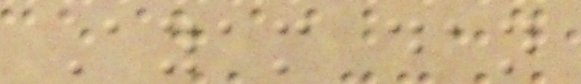Ayam dan
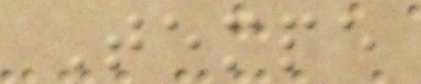Tempe
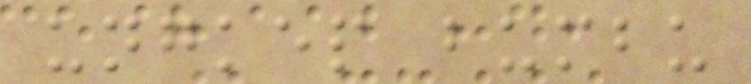ungkep bumbu
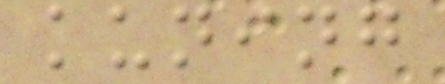kuning
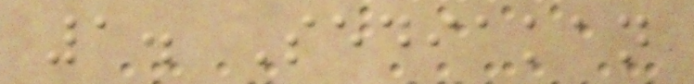1. Sediakan
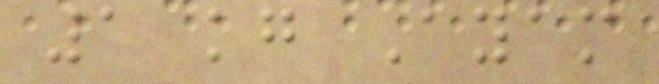1 kg Ayam
